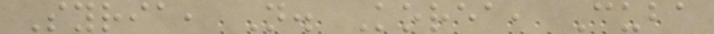Syria, N. Korea, Cuba
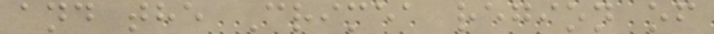and the Crimea region of
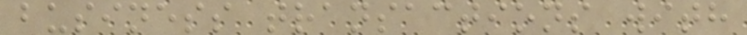business transactions with
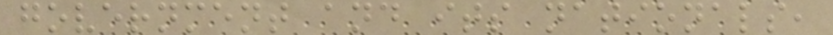government and its nationals,
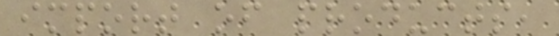import of products,
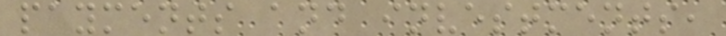payments and investments,
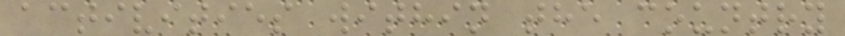activities within the country
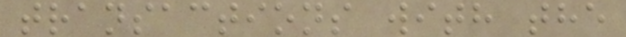transactions with the
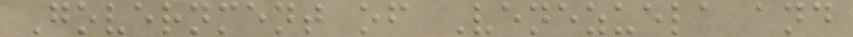Government of Venezuela and
